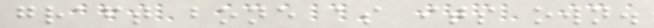graft bone as its own.
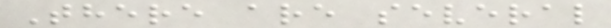There are several
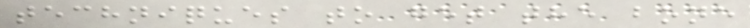techniques to get the bone
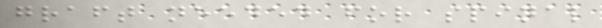graft needed for spinal
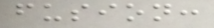fusion:
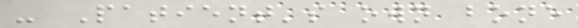- Patient's own bone
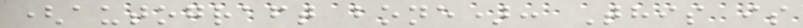(autograft bone): This is
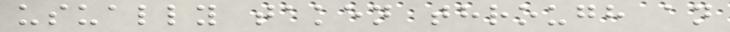usually taken through an
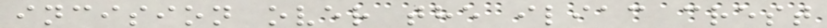incision over the iliac crest
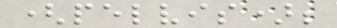(pelvis);
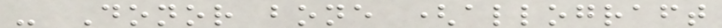- Donor bone (allograft
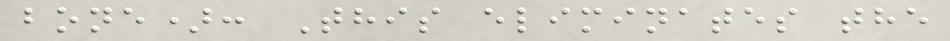bone): This eliminates the
